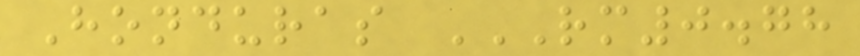Honduras RM0.78
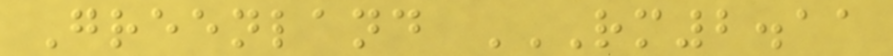Greenland RM2.11
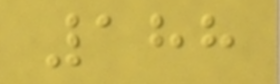188
